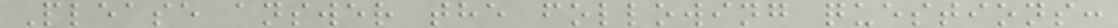Please answer the following questions:
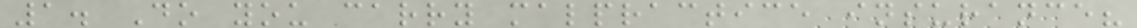1. Do you carry malpractice insurance?
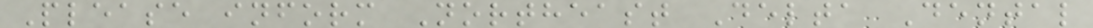Please inform Northeast Delta Dental
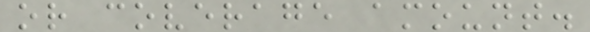or coverage amount.
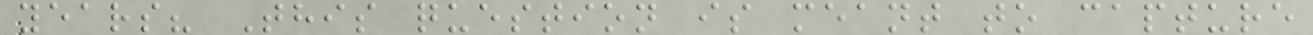years? This question is meant to capture
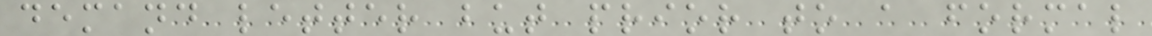demand letter but prior to a formal
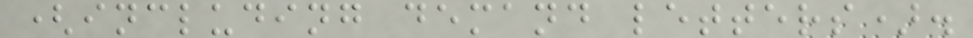(including demand letters).
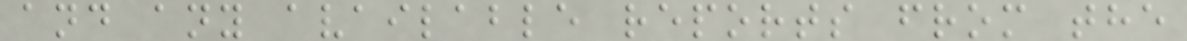and any available reports from the
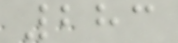283
